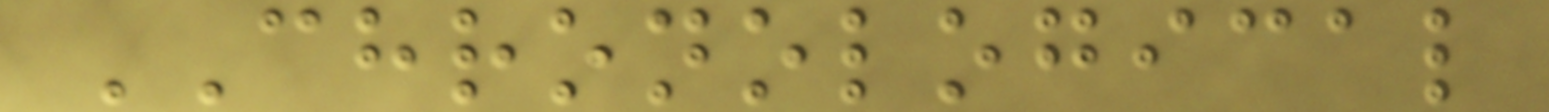CHRONOLOGICAL
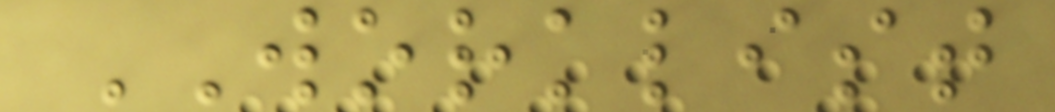WORKLIST
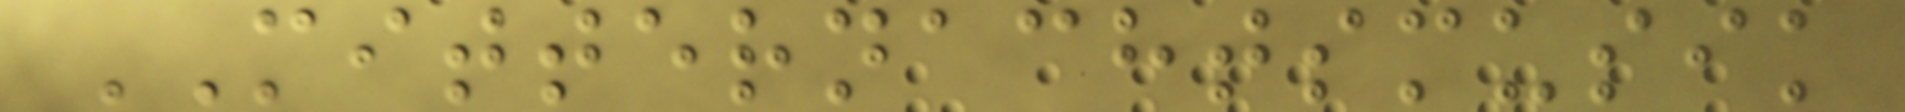MITTERNACHTSMUSIK
